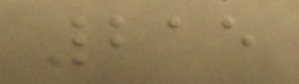215
